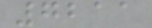7211
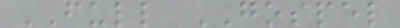FULL GOSPEL
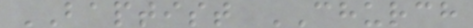BAPTIST CHURCH
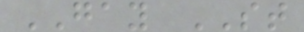GAY ST
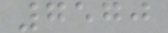7570
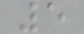5
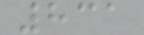831
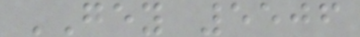GEY 5506
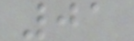01
